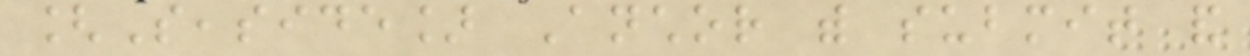[Seaside] Anchor with submit and
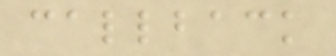callback
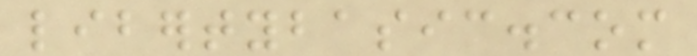libertybasic.com
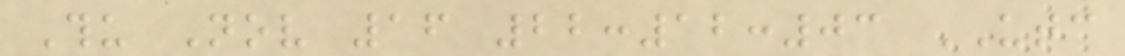Thu Nov 16 22:12:03 UTC
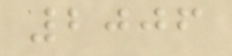2006
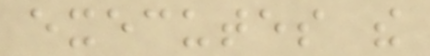executes the
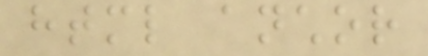html anchor
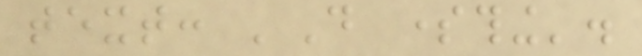text: 'Do something'.
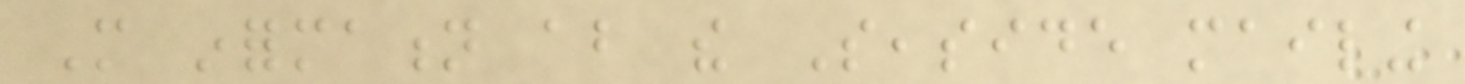More information about the Seaside mailing
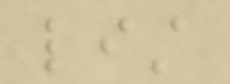list
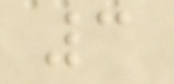3
